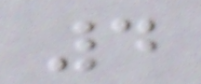4
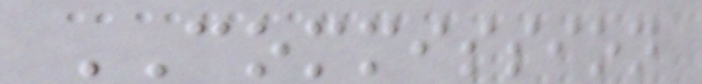COMMISSION
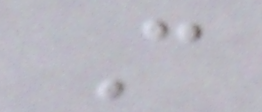C
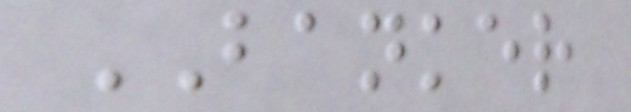BANKER
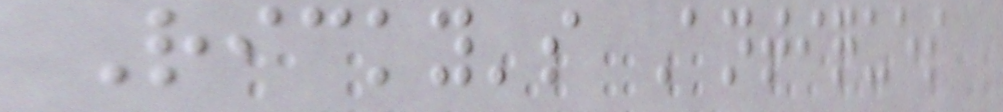Ricky's Antiques
